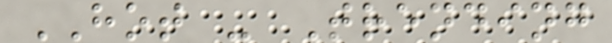HOT - Trending
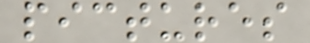pictures
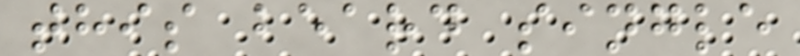this beard single
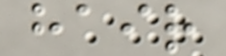hair
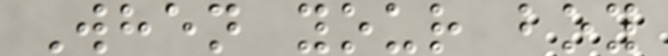When your boy
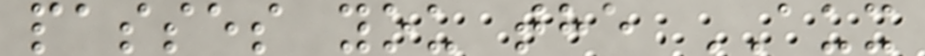passes you the AUX
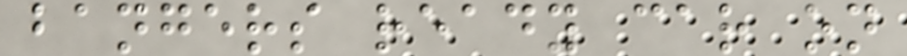bangers ready car on
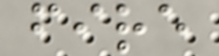fire
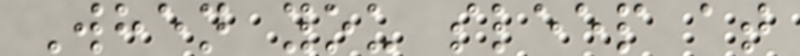When you sleep at
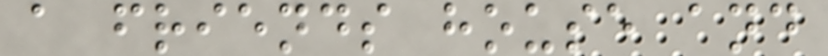a friends house and
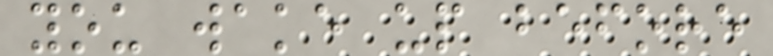you wake up before
